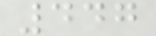447
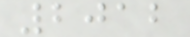2012
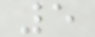5
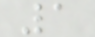1
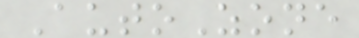AutoZone
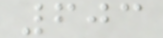603
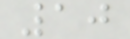10
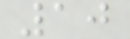10
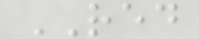RED
